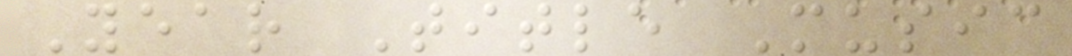Year Title Music
